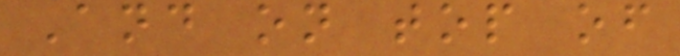And on top of
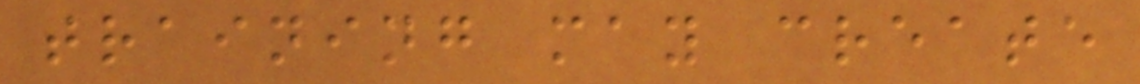training may create
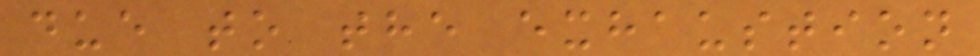due to the exhaustion
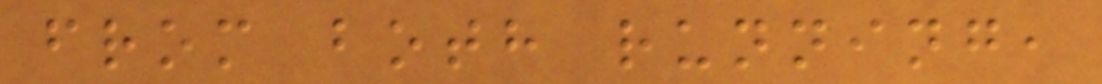from both running,
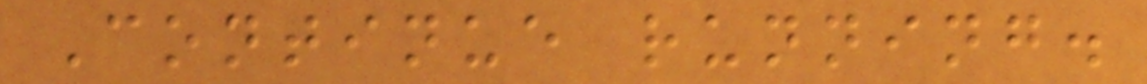Continue running.
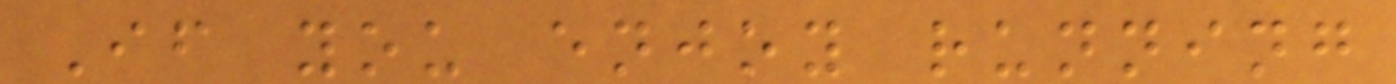If you enjoy running
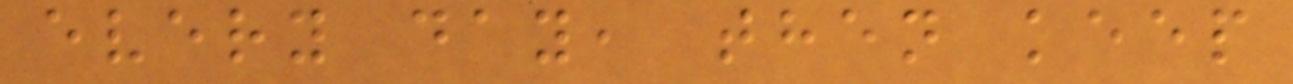every day, then keep
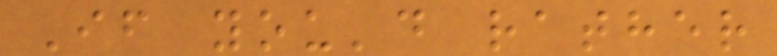If you'd rather
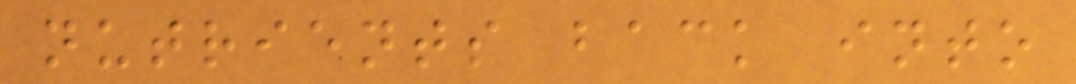nutrients back into
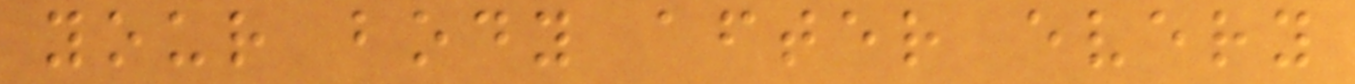your body after every
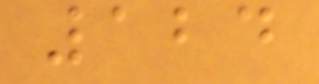124
